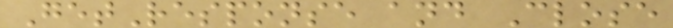GetResponse and Close
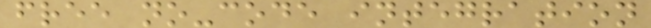free no-code integration
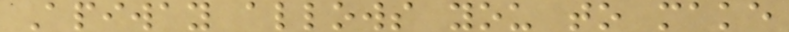Apiway allows you to make
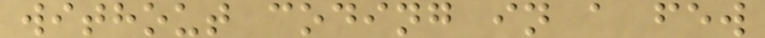without coding in a few
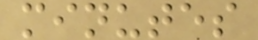minutes
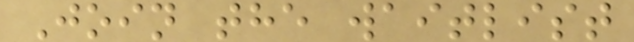Join the waitlist
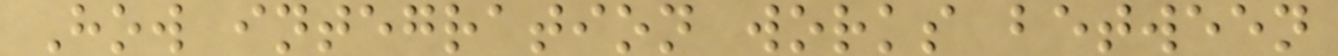How integration works between
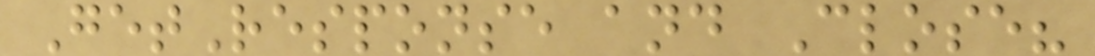GetResponse and Close?
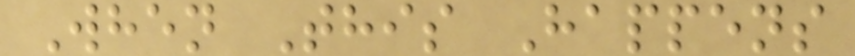When This Happens
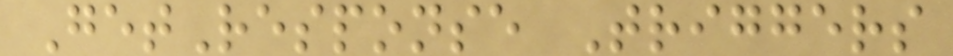GetResponse Triggers
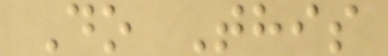Do This
